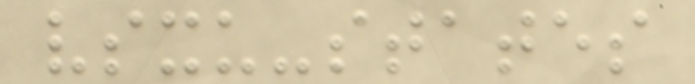vsxu-states
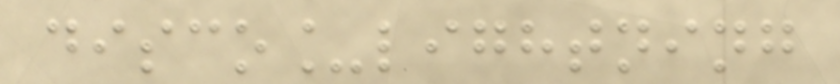disco_lightning
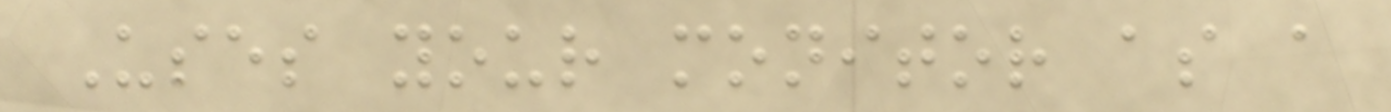Uses your monitor as a
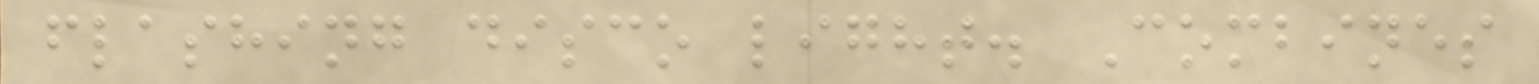flashing disco light. Combines
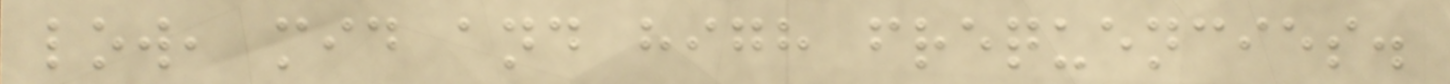low, mid and high frequencies.
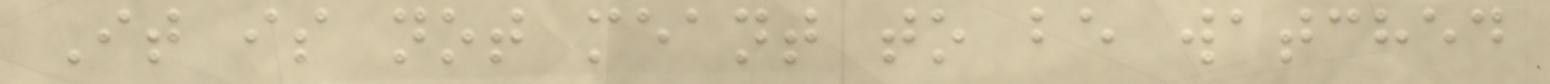It is not meant to be watched
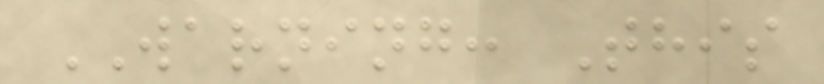WARNING: This
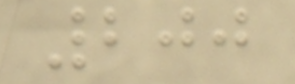200
